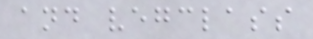and vegclass
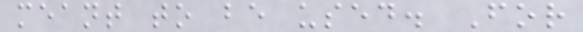meant to be used. For
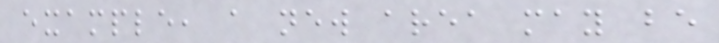example, a new area may be
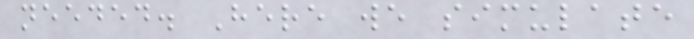needed. Here we simulate
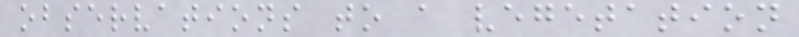observations to a vegetation
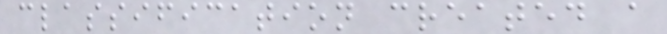classification created a
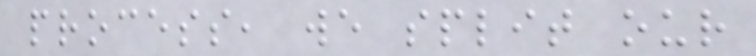process, we split our
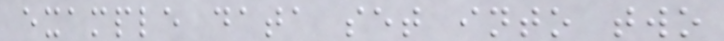example data set into two
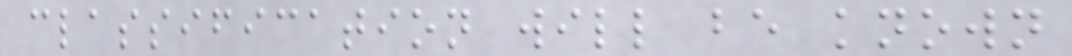classification will be known
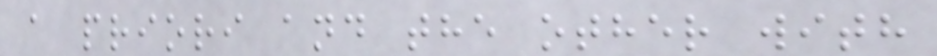a priori and the other with
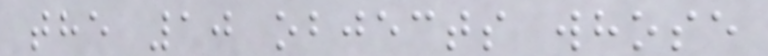the 10 objects whose
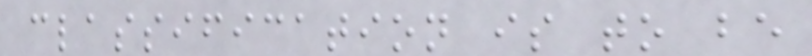classification is to be
